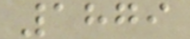1879
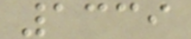1339
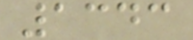1343
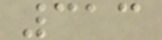313
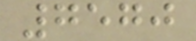7570
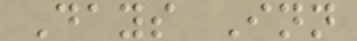Days Inn
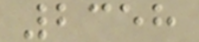2358
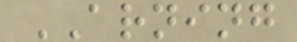ARNING
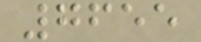7655
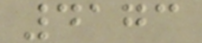4173
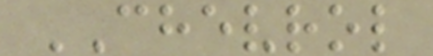CHEVROL
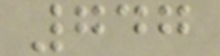747
